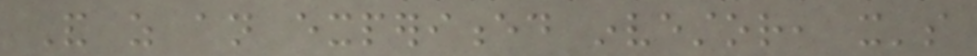And as an experienced investor, it's
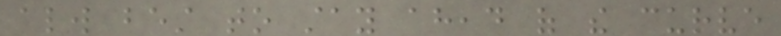always best to stay ahead of the curve
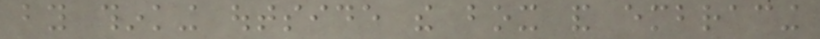by thinking outside the box and embracing
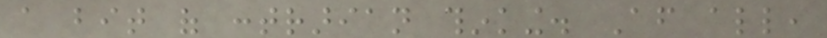a bit of contrarian thinking. After all,
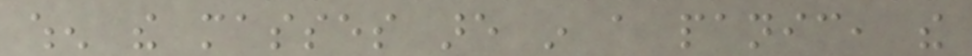when the masses are in a panic, the
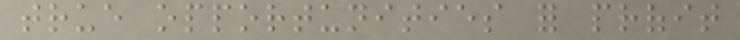true opportunities for profit
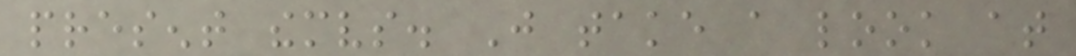present themselves. Just take a look at
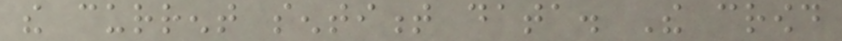the current sentiment data. The crowd
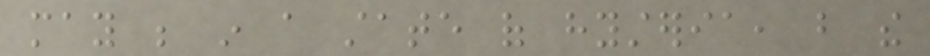may be in a state of hysteria, but the
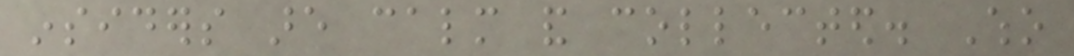insiders are calm and collected. Who
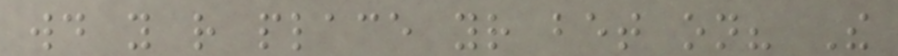would you rather place your bet on? The
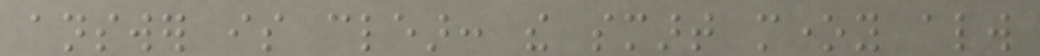answer is clear: the smart money always
